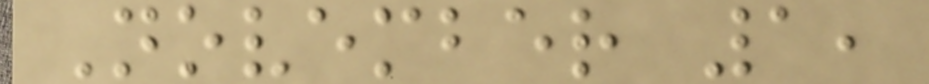November 1,
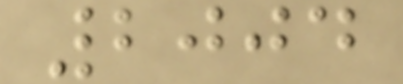2004
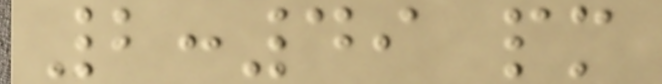2:49 pm
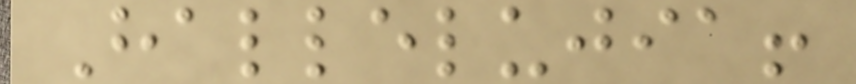Hallelujia!
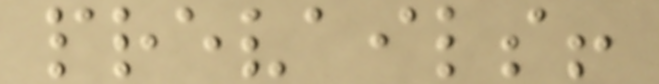prevails!
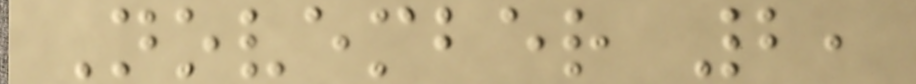November 2,
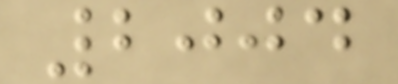2004
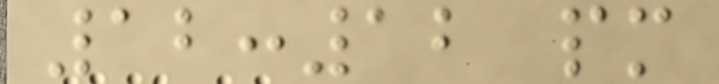12:12 pm
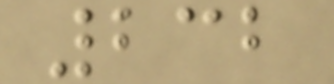232
